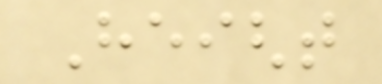Height
